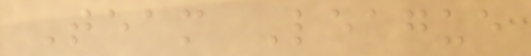Team League
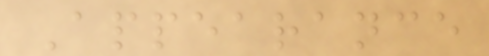Appearance
